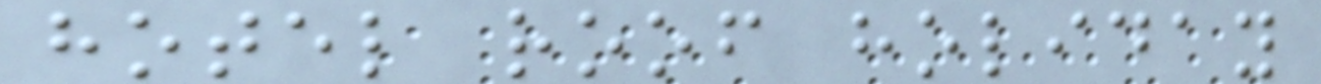hotel roof holiday
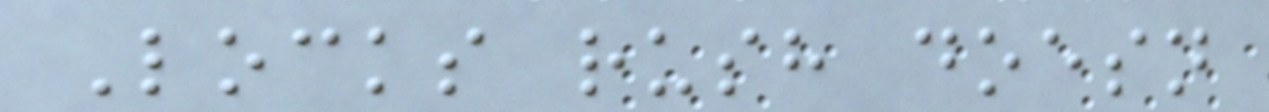Locks rush doesn
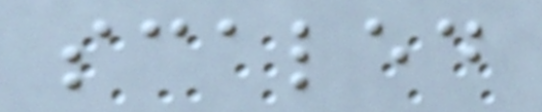scaled
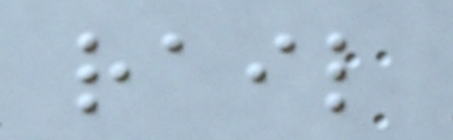rail
